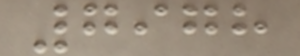7978
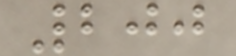200
